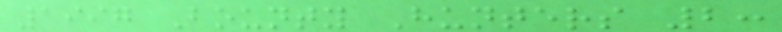1997 Bounty Hunters 2:
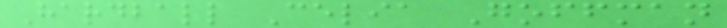Hardball Celia Goffman
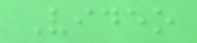Video
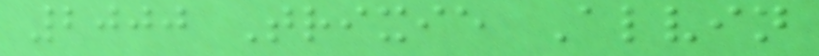2000 Trixie Alvin
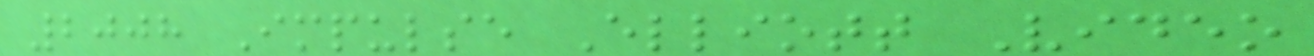2008 Impulse Elliott Video
